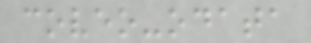coveo-odata
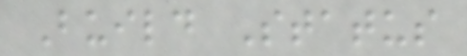Build Status
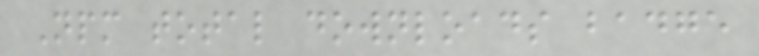Npm total downloads badge
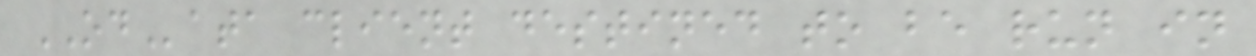OData client destined to be run in
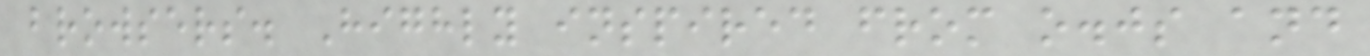browsers. Highly inspired from o.js and
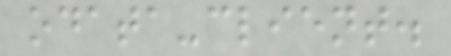odata-client.
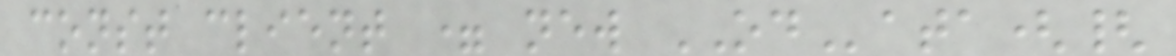const client = new OData({
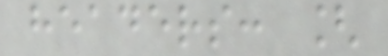headers: [
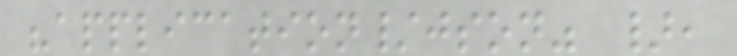"application/json" },
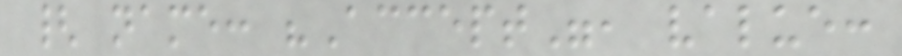{ name: "Accept", value:
